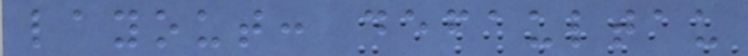layout: defaultau
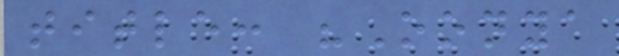title: "Oonya
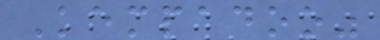Kempadoo"
